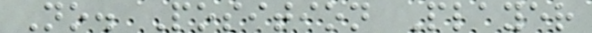No. Position Player
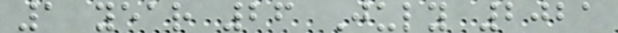1 year 26 July 2021
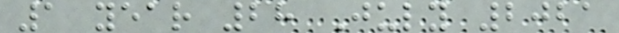1 year 28 July 2021
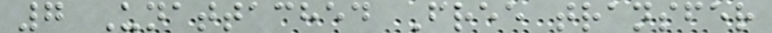7 Unattached Free transfer
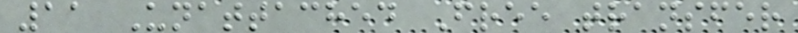11 Unattached Free transfer
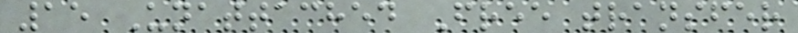15 Unattached Free transfer
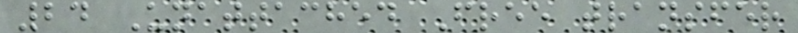24 Unattached Free transfer
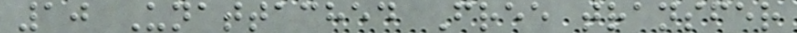10 Unattached Free transfer
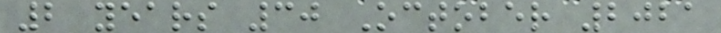2 years 30 October 2021
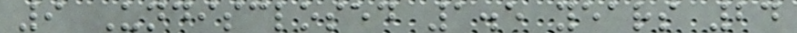9 Undisclosed 1.5 years 24
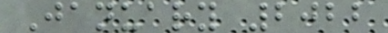January 2022
